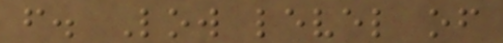f. Low level of
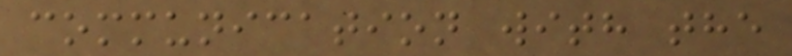communication with the
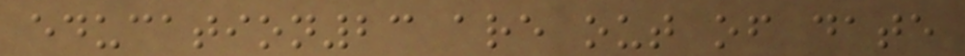education23 are out of date
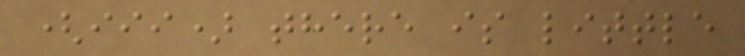(iii) there is little
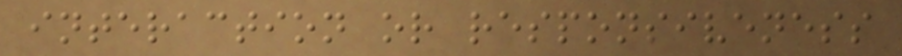interaction or responsiveness
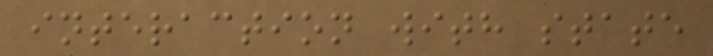interaction with state
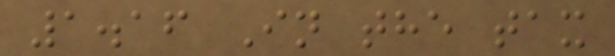1.16 In the tax
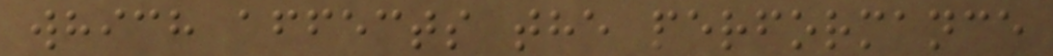which affects the performance
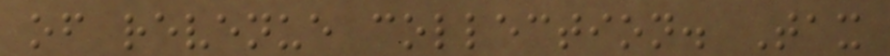of revenue collection. Tax
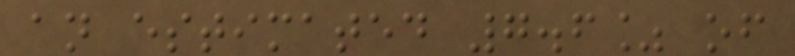an estimated 7.6% of
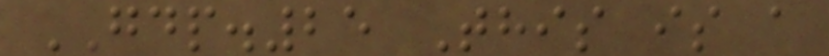GDP.25 This is a
